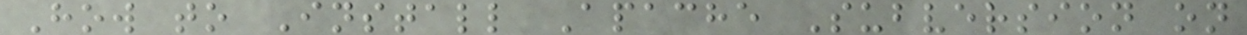How to Install Apache Subversion on
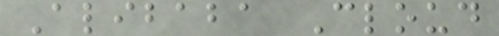Alibaba Cloud
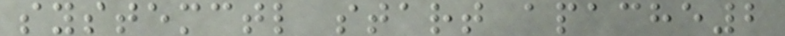systemctl start apache2
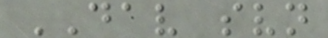DAV svn
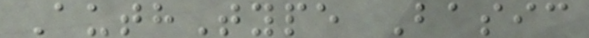AuthType Basic
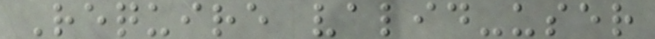Require valid-user
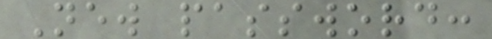New password:
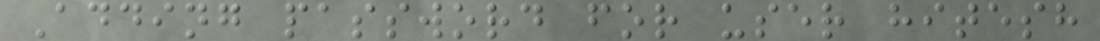Adding password for user hitesh
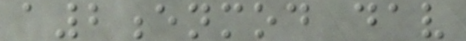a2enmod dav
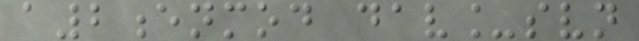a2enmod dav_svn
